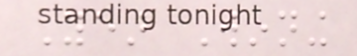Year Winning
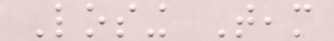Losing Team
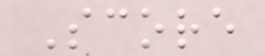Score
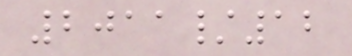2011/12
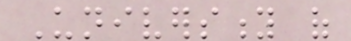University of
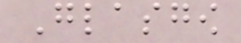Glasgow
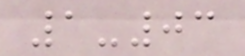1-03
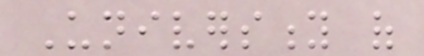University of
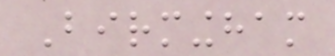Birmingham
